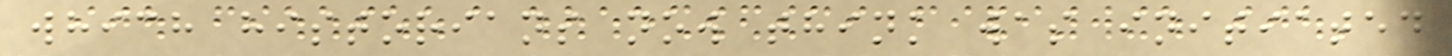which historians now think was initiated
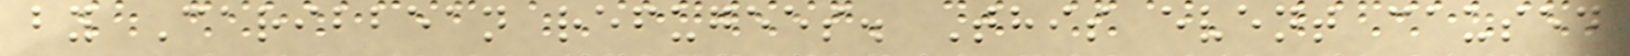by Caribbean refugees. This event caused
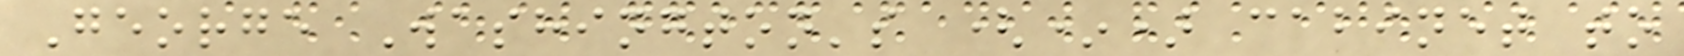George Washington's (*) cabinet to
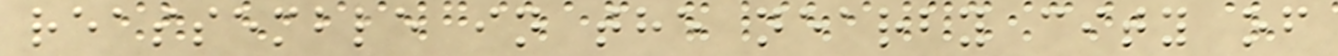reassemble in the nearby city of
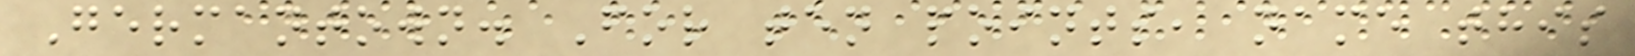Germantown. For ten points, name this
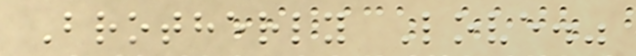Brotherly Love."
